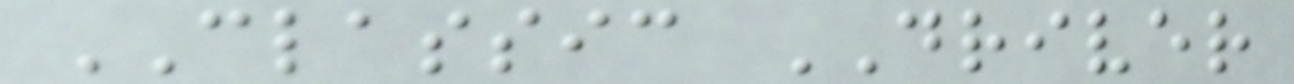CLASSIC DRIVER
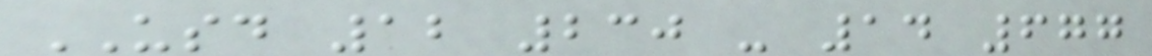USD 12 230 - 14 677
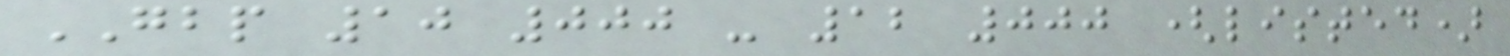GBP 10 000 - 12 000 (listed)
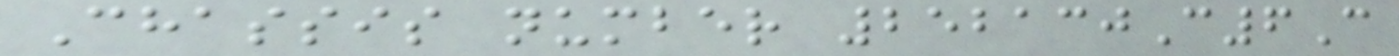Chassis number 252130C6C
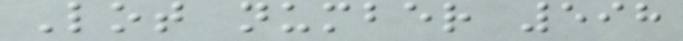Lot number 598
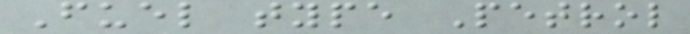Fuel type Petrol
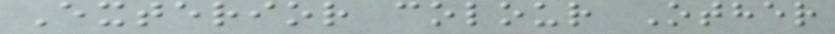Exterior colour Other
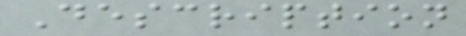Description
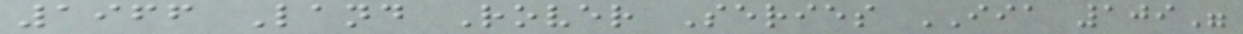1966 Land Rover Series IIA 109"
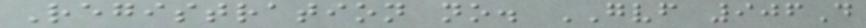Registration no. GVF 906D
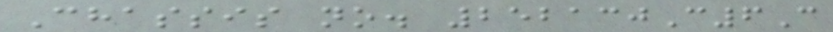Chassis no. 252130C6C
